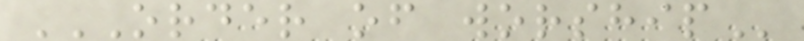ORDER OF WORSHIP
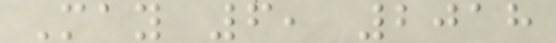May 6, 2018
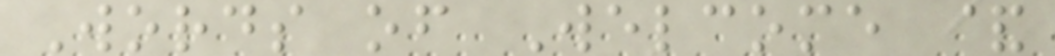Words of Welcome &
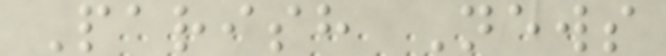Parish News
